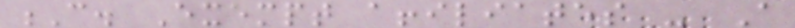C. Exempt affiliates - A
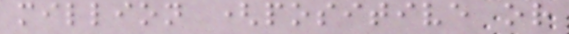million (positive or
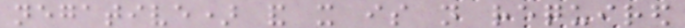negative) and it is not required
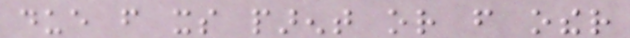due from its parent or from other
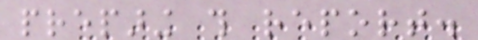preparing this report.
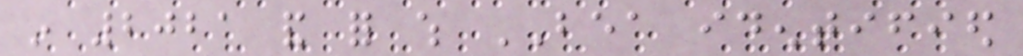in 2021 and for which BEA identified
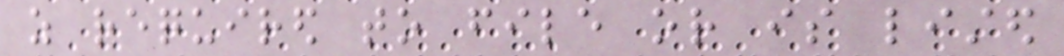as required to file or is listed
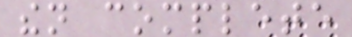then complete
